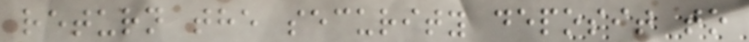return the security deposit to
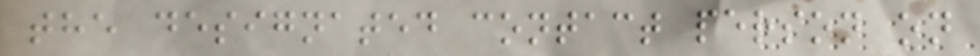the designated contact person on
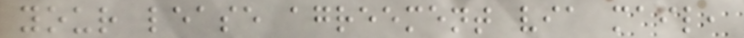your lease agreement via mail,
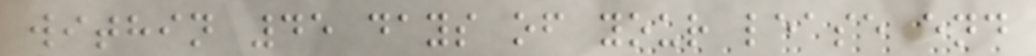within 45 days of your lease end
